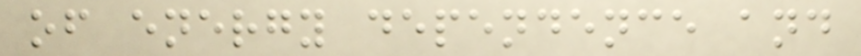of energy dependence and
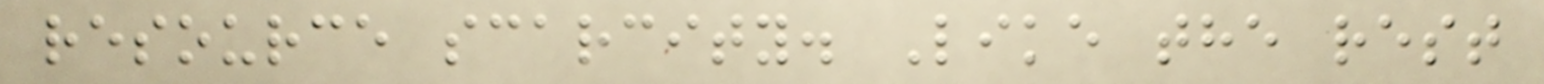resource scarcity. Like the rest
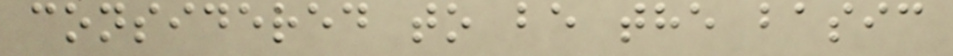considered to be the basic
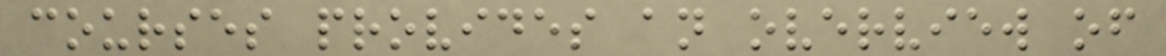courses provides an overview of
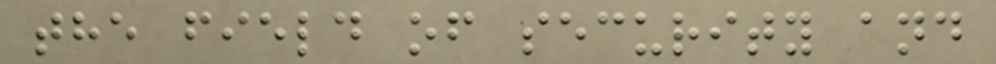the field of security and
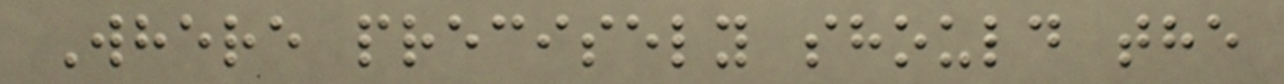Where precisely should the
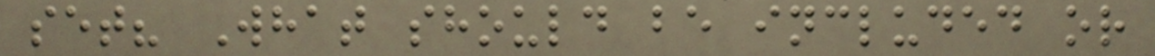set? What should be included or
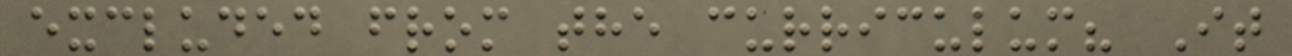excluded from the curriculum? It
